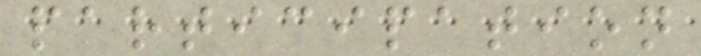participation
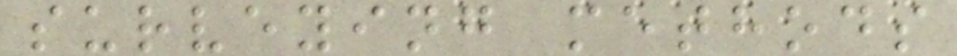surveying methods
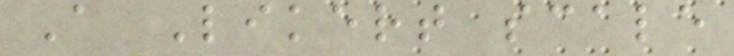A Likert scale
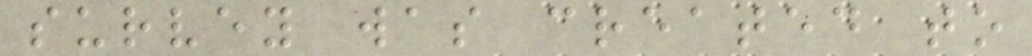survey was created to
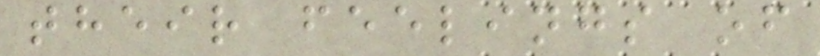their feelings of
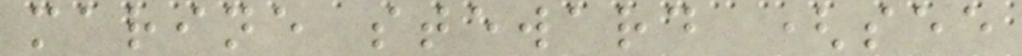marine steward (see
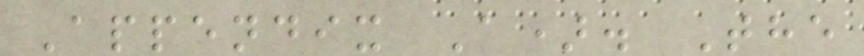Appendix A). The
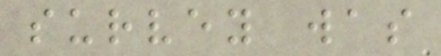survey was
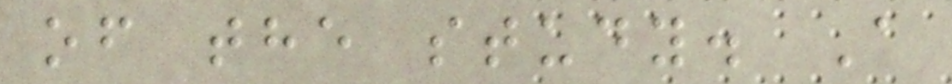of the study. A
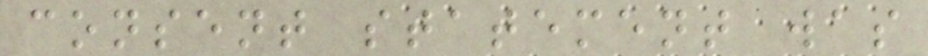consent statement was
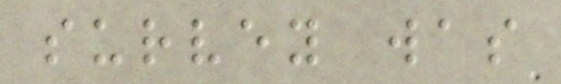survey was
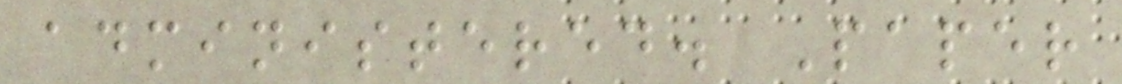administered. Paper
